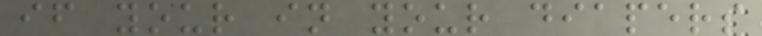if your in your diapers
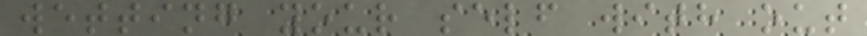wetting your self with out
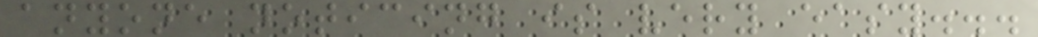anyone noticing is very easy...
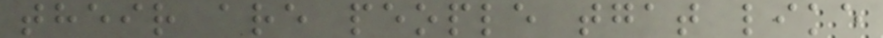their are people tgat like
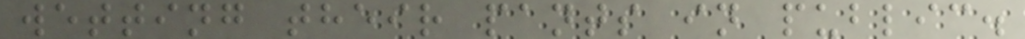wetting their pants in public.
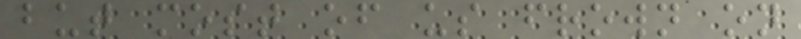but most of us frown on
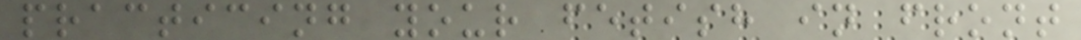practicing your fetish in front
